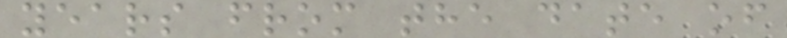years from the date of
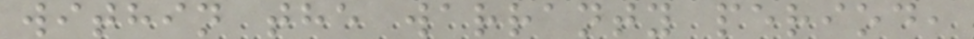within the warranty period,
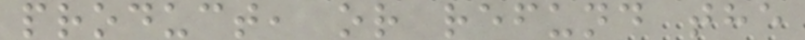product, or refund the
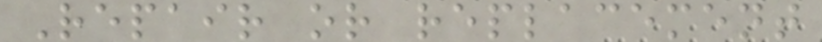Repair or replacement
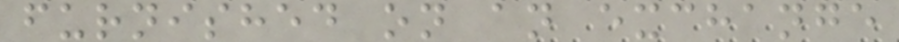furnished on an exchange
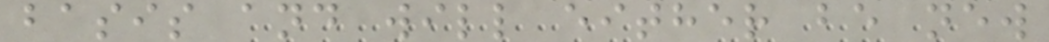basis and will either be new
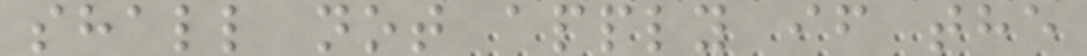shall not apply if the
